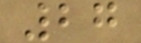27
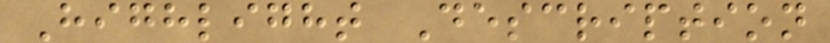Highlight Description
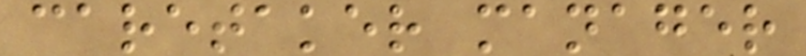caretaker manager
